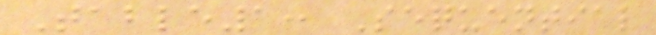Table1: Sequential
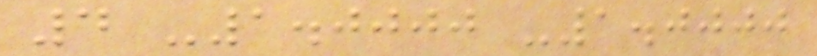4 -1.0000 -1.0000
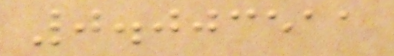0.003511
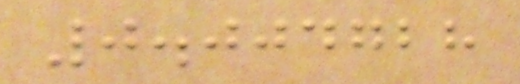0.004728
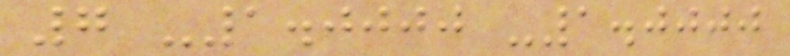7 -1.0000 -1.0000
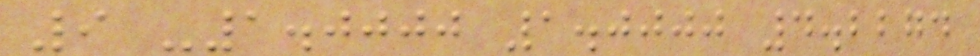9 -1.0000 1.0000 4.2274
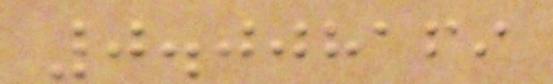0.008169
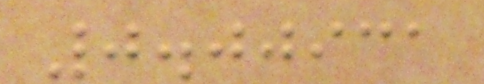0.00931
